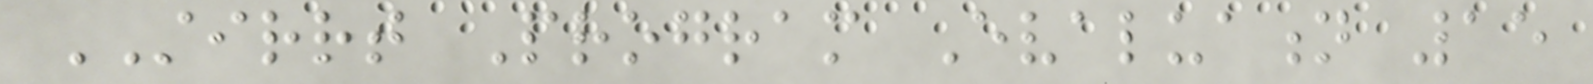STIRRT Program Evaluation 15
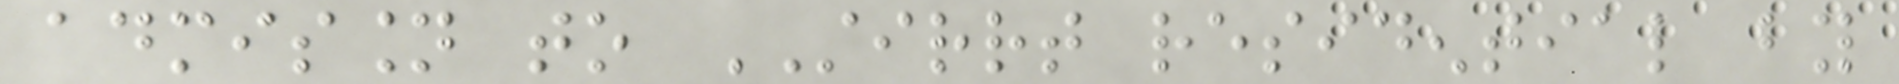admission to STIRRT residential by
